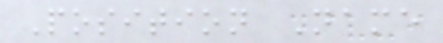Position Name
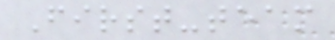First-team
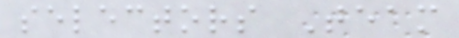selectors Team
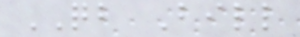QB Bill
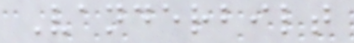Vanderbilt
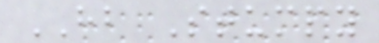HB Stumpy
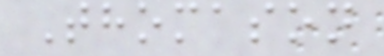Thomason
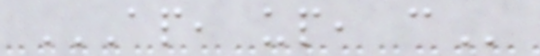AP, UP, C
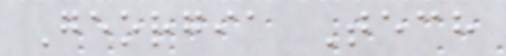Georgia Tech
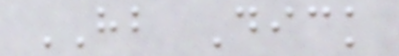HB Dick
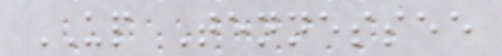UP Tennessee
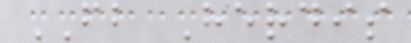FB Herdis
